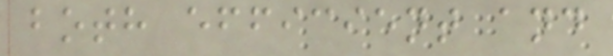both efficient and
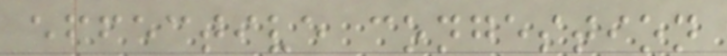effective congestion
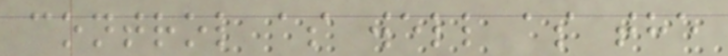control as well as the
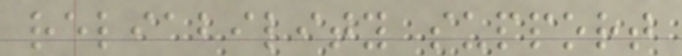reliability support
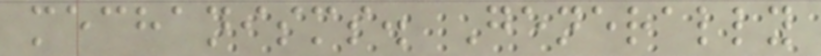mechanisms. Generally
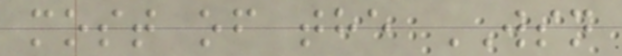most of the WSN
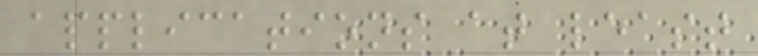applications at least
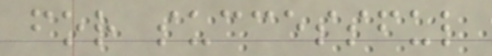for successful
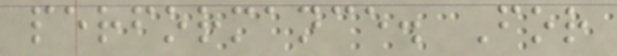performance. For
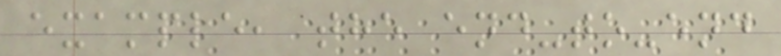example, the end-to-end
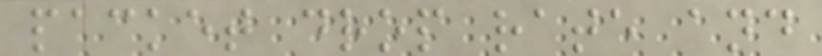packet drop rate and
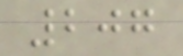207
